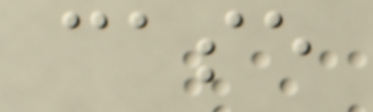case
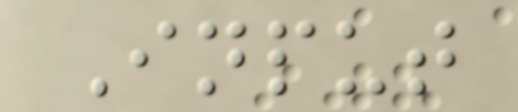Input
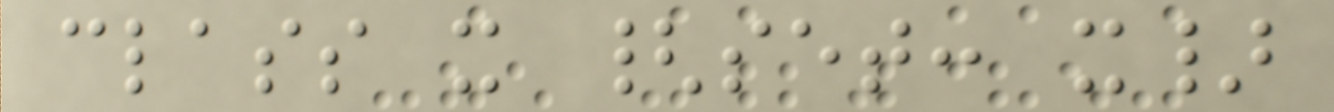class x {set: x}
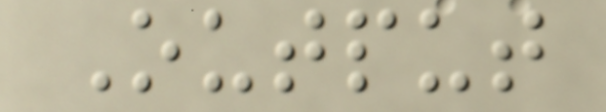Output
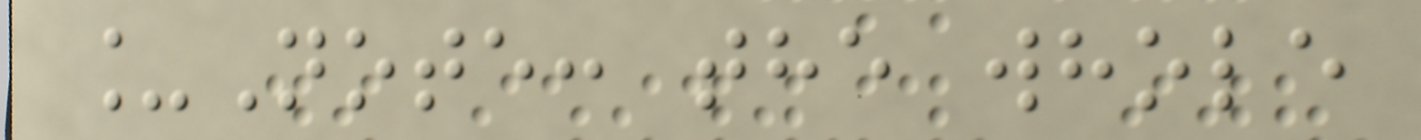_Note: the whole
